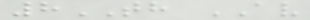8TH AV
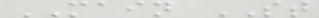MAIN ST
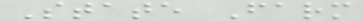State Farm
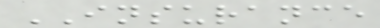INSURANCE
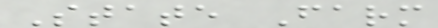State Farm
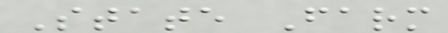State Farm
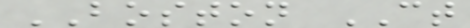BOSTON CT
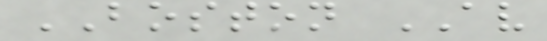BOSTON AV
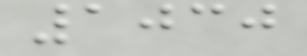1030
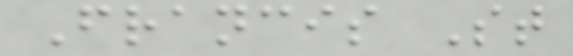Francis St
